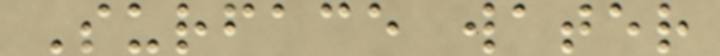Surface water
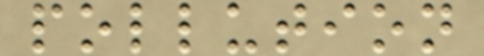pollution
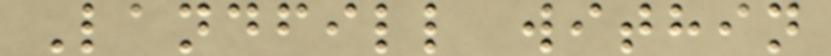Landfill within
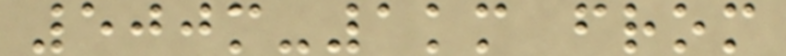500m-1km from
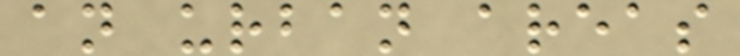an urban areas
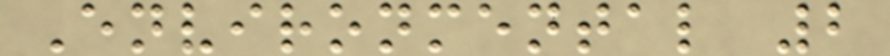Environmental 2
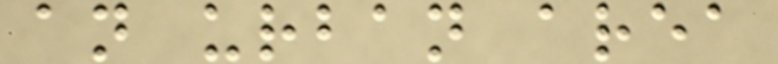an urban area
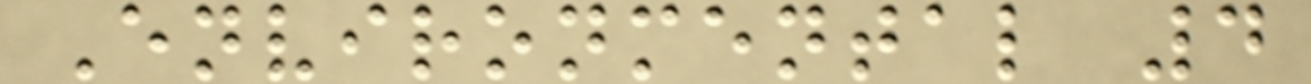Environmental 4
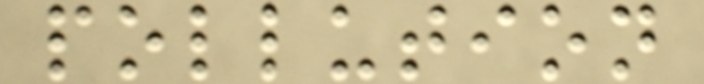pollution
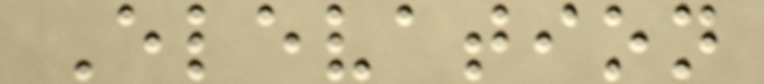Elevation
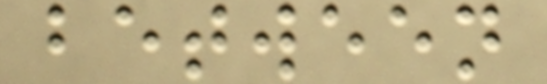between
